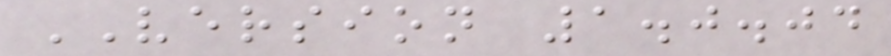VERSION 1.0.04
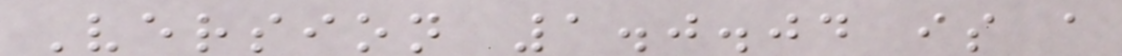Version 1.0.04 is a
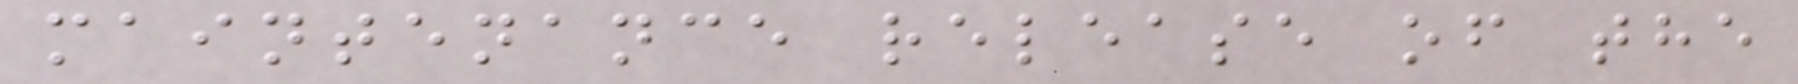maintenance release of the
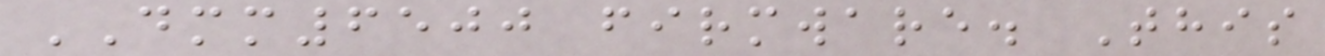DMM6500 firmware. This
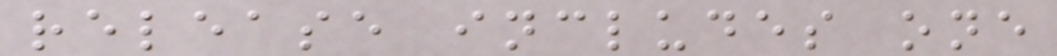release includes one
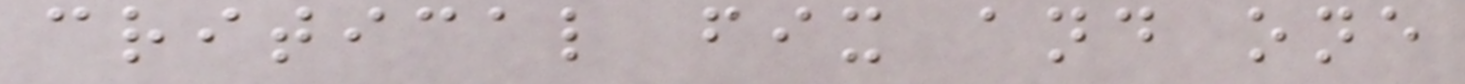critical fix and one
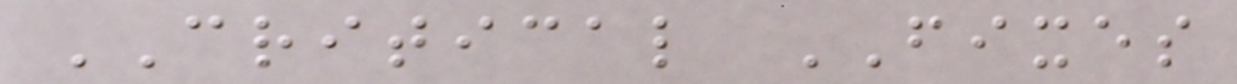CRITICAL FIXES
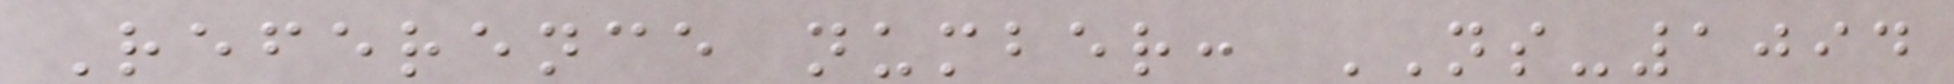Reference number: NS-1094
